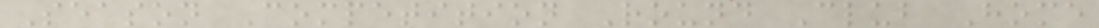Season Competition Round Club Home
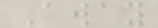Away
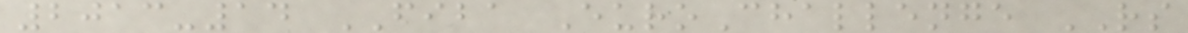2013-14 FIBA EuroChallenge RS
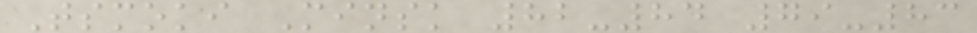Tsmoki Minsk 82-84 79-83
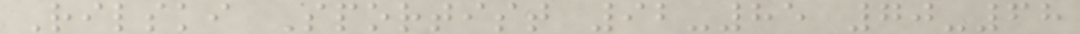Rilski Sportist 92-85 70-68
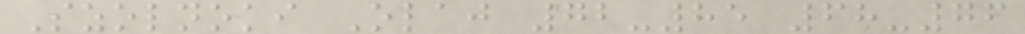Szolnoki Olaj 72-85 68-76
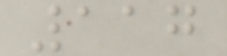117
